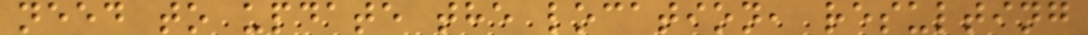need to update the location, resulting
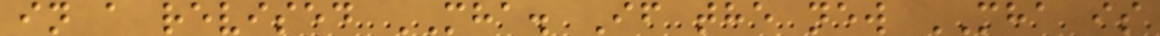in a revised MHA. If the new MHA is
